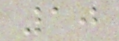10
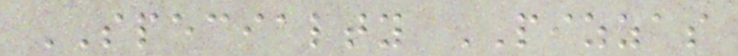SPECIALTY PIZZAS
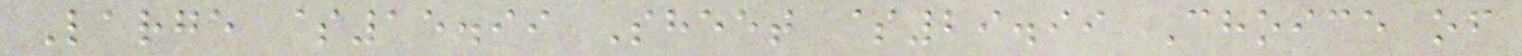Large $15.99 Sheet $29.99 Choice of
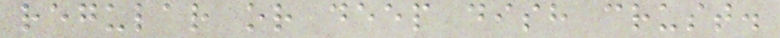regular or deep dish crust.
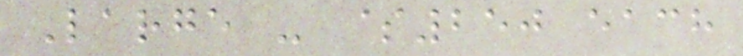Large - $250 each
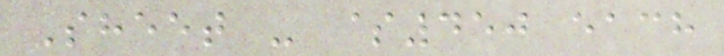Sheet - $450 each
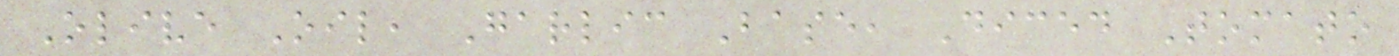Olive Oil, Garlic Base, Diced Tomato
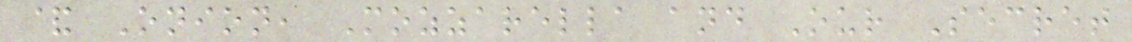& Onion, Mozzarella and Our Secret
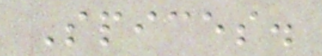Spices.
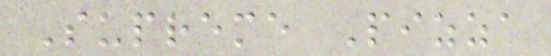Supreme Pizza
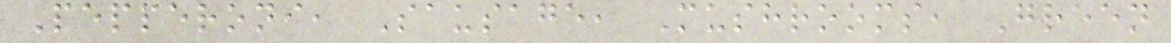Pepperoni, Sausage, Mushrooms, Green
